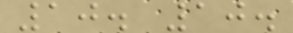10. 10.
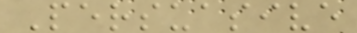Persuasive
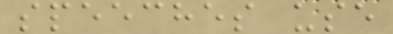speeches use
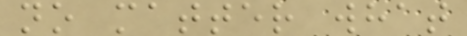no matter what
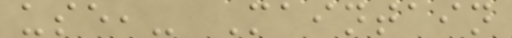use,- Maintain
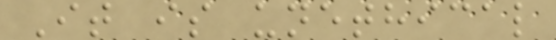It is unethical
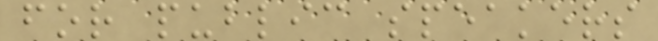for public speakers
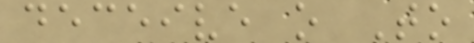deceive o To
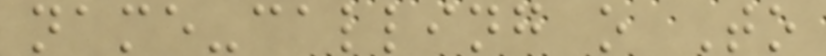name-calling o To
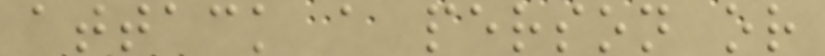attack a person or
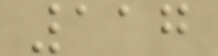117
